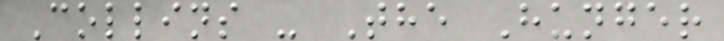Collins - The Hunger
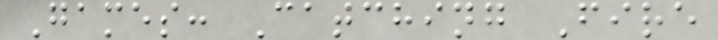Games: Catching Fire
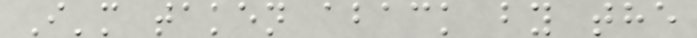I'm taken aback by the
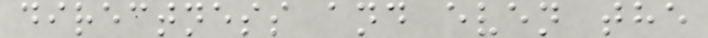directness and even the
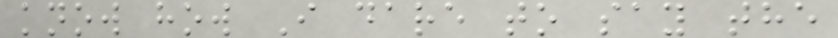know how I dare to say the
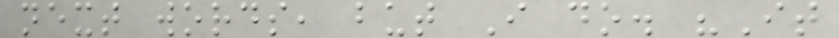next words, but I do. "It
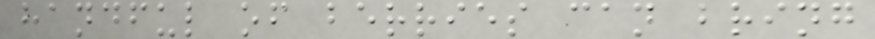handful of berries can bring
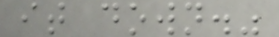it down."
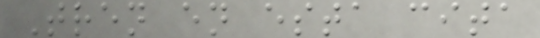Tren en esta cita
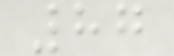87
